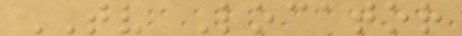TV Locator
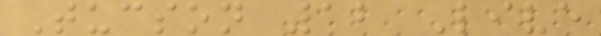Tucson 12 Live
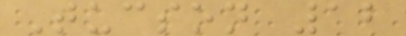Tucson 12
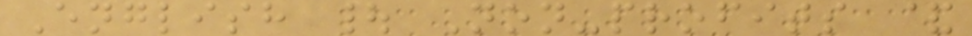English | Non-profits &
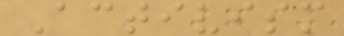Activism
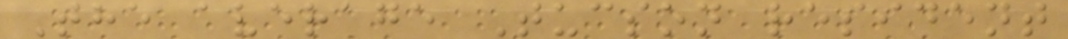The average Tucson resident
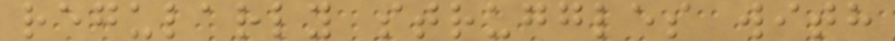regularly struggles with
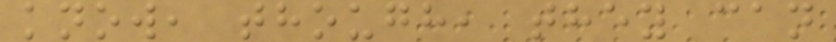know, though, they can
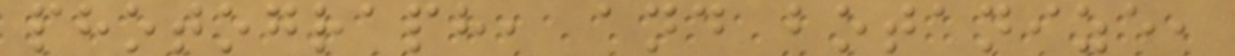photograph, and botanize,
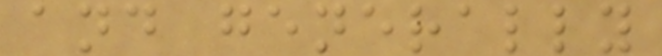and generally
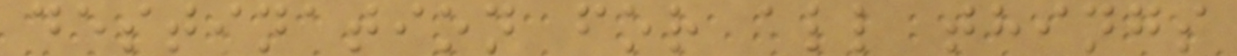destination for all things
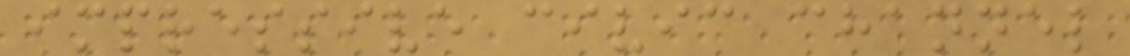impressive civic channel
